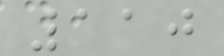110
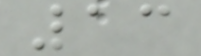13
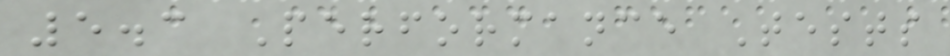5.3 Performance Tests
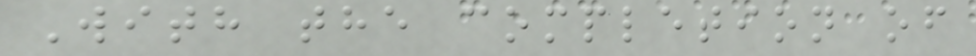With the completion of
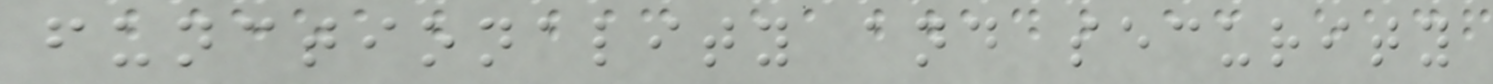functionality and security
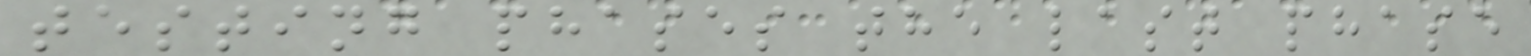testing phases the last phase
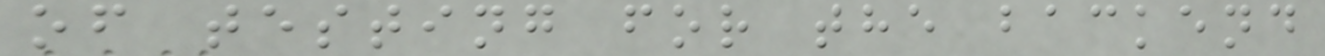of testing for the backend
